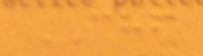CHF
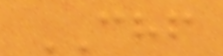CHF
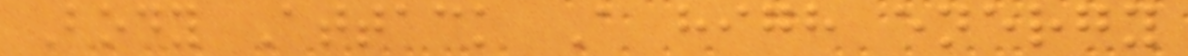Body Attack A high energy
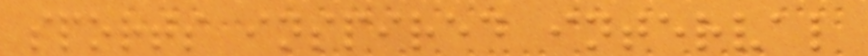sports inspired interval
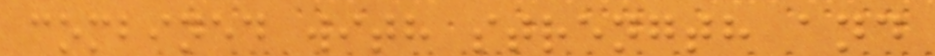combined with strength and
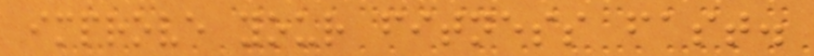improve your fitness fast.
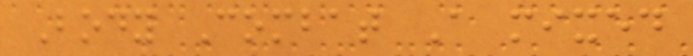Body Combat A mixed
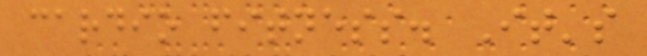cardio fitness. It's
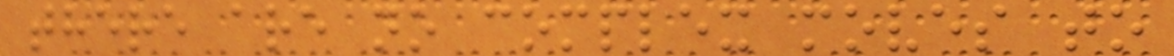there are no complex moves to
